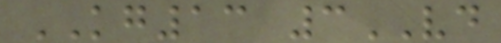KG13 3VD
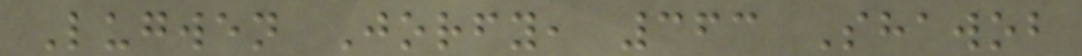Lugwen Jorfy, 363 Shawob
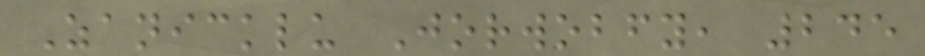Zanicklu Jorwobfy, 245
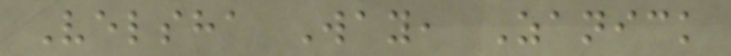Velsha Way, Zanick
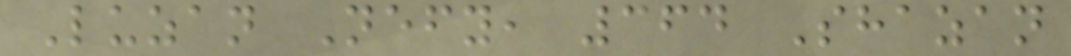Luzan Nefy, 364 Shazan
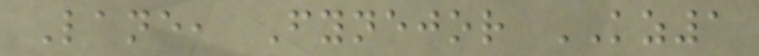Lane, Fynejor KZ1
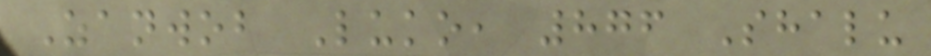Zanwob Luko, 876 Shalu
